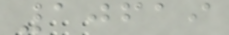10619
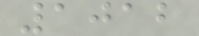1012
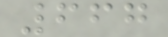667
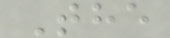The
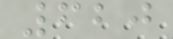620
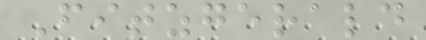Fitzgerald
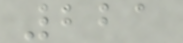221
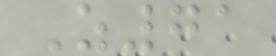Z71
